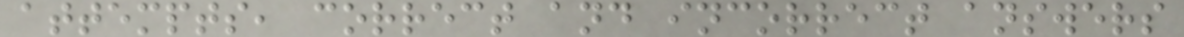attempts, correct and incorrect answers
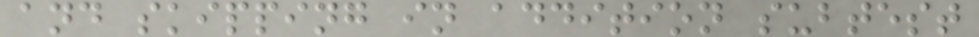and skipping in addition subtest
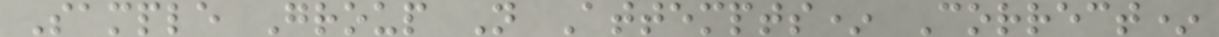Sample Group N Attempts* Correct*
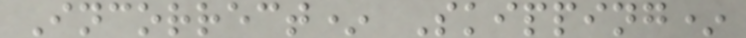Incorrect* Skipping*
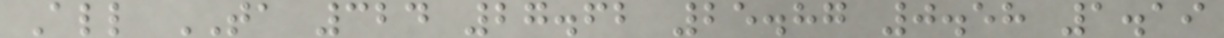All TA 324 27.62 25.87 0.58 1.19
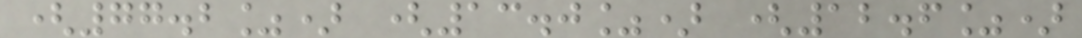(77.2%) (13.0%) (12.6%)
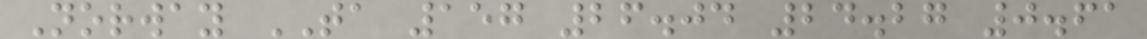Norway TA 157 26.04 24.27 0.61
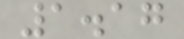1.17
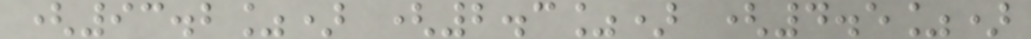(93.2%) (2.3%) (4.5%)
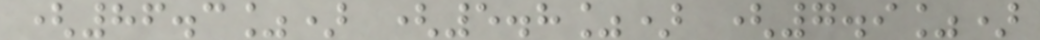(86.3%) (5.8%) (7.9%)
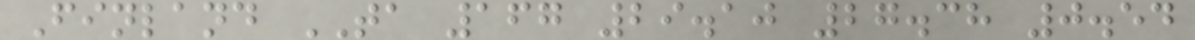Finland TA 167 29.10 27.38 0.54
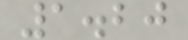1.20
